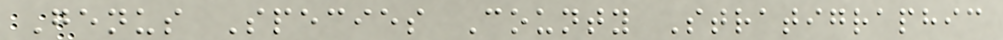Genus Species County Stratigraphic
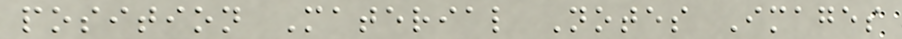position Material Notes Images
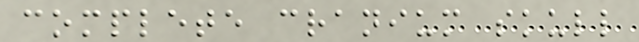complete cranium skull
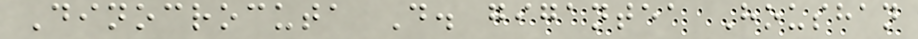Dinocrocuta D. gigantea Houshan
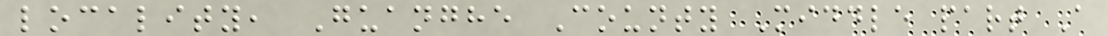locality, Guanghe County Middle part A
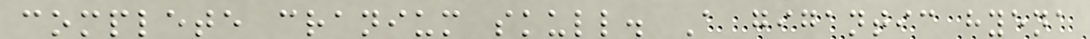complete cranium skull. A gigantic hyena
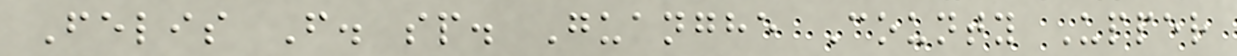Felis F. sp. Guanghe County Upper
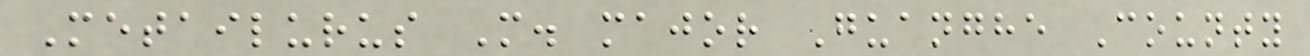Metailurus M. major Guanghe County
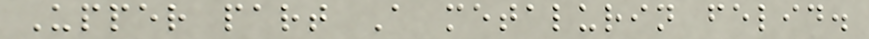Upper part A metalurin felid.
